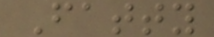Fatty
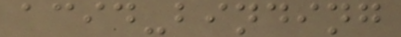acid-binding
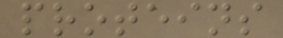proteins
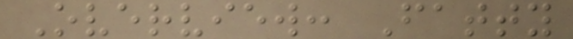Overview: Fatty
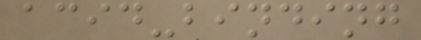acid-binding
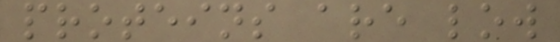proteins are low
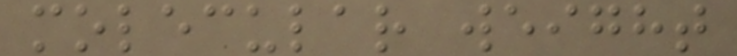molecular weight
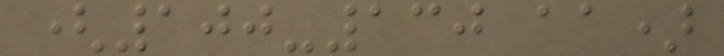(100-130 aa)
